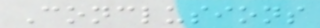Conclusions
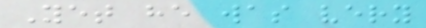Yet he was very
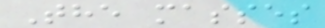The masses
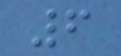6
